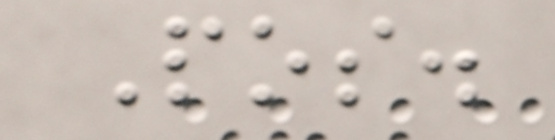Pos.
